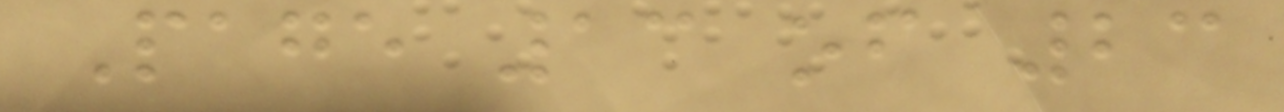Page 13 of 23
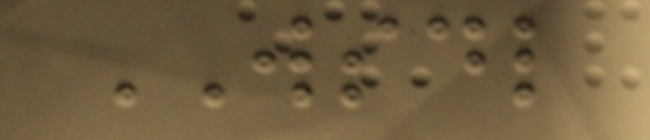WSDL
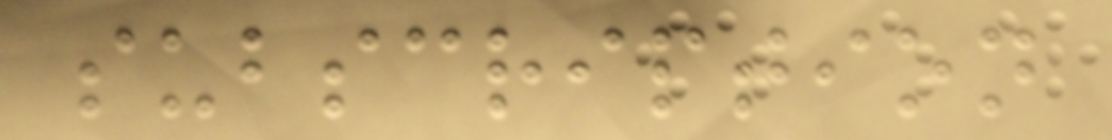subscription
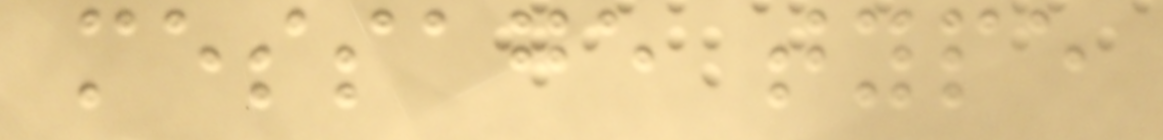message type
